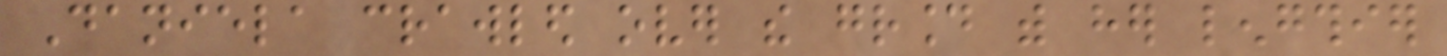Daniela crawled over the ground with her lengthier
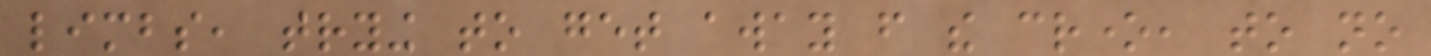limbs, trying to get away from the crone, to no
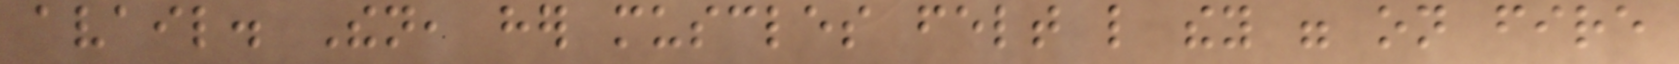avail. Then, her muscles felt like they were on fire
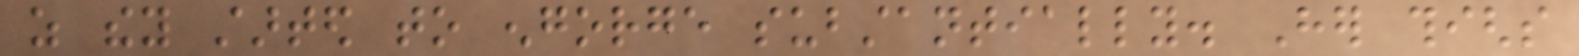as they started to engorge substantially. Her thighs
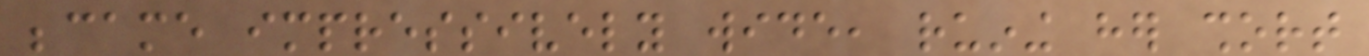became impressively wide, ruining her short
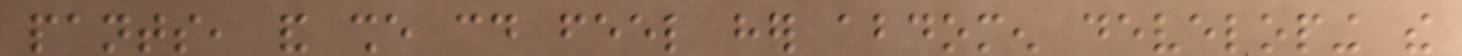pants, and she could feel her abdomen developing the
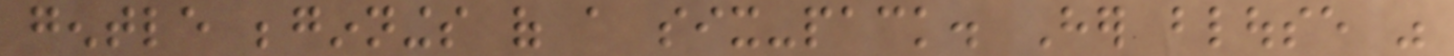gentle beginnings of a six-pack. Her blouse was
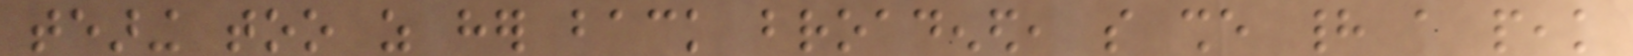tearing too as her back broadened, so she had a peak
